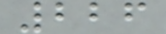226
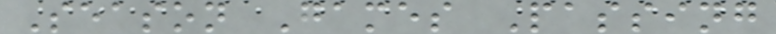Season Games Passing
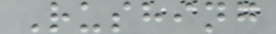Rushing
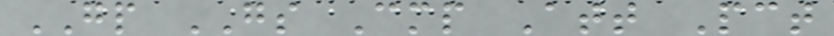GP GS Cmp Att Pct
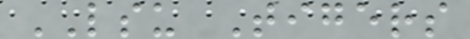LSU Tigers
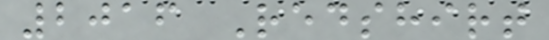2016 Redshirt
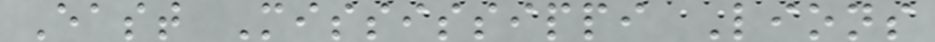East Mississippi Lions
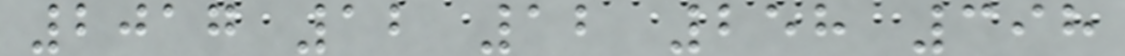2017 12 12 258 398
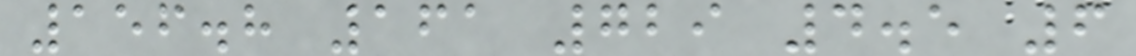156.8 161 729 4.5 6
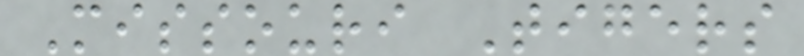Missouri Tigers
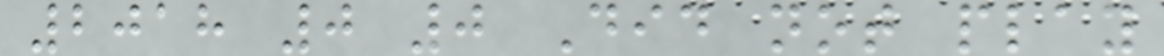2018 0 0 Did not play
